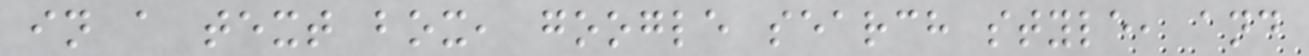in a text box, google search style, and
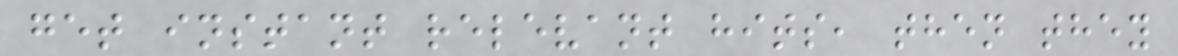get instant relevant hits, then they
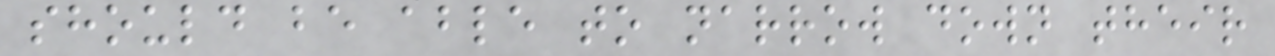should be able to narrow down their
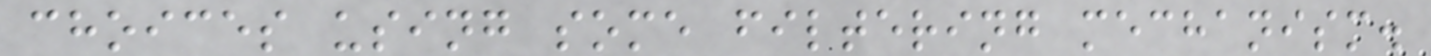choices using some filtering mechanism.
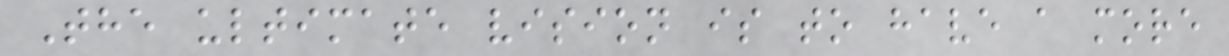The ultimate vision is to have a more
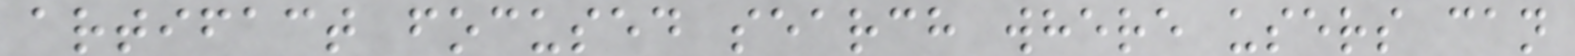artifact focused search where users can
